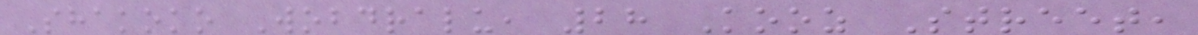Shakoko Wobdralu, 28 Kooz Street,
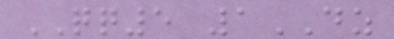QQ5 1DZ
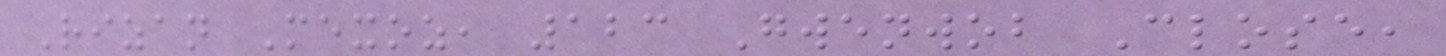Rizan Mexoz, 123 Gwenwob Close,
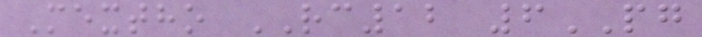Mextho RC12 6PG
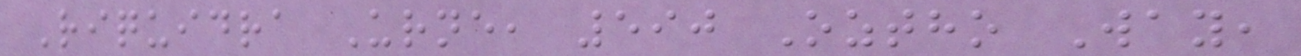Riquidra Urne, 590 Oztho Way,
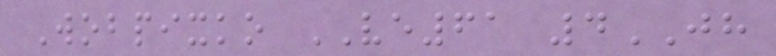Wobpixko VE61 4JH
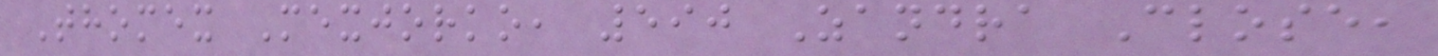Thomex Mexjorko, 590 Zandra Close,
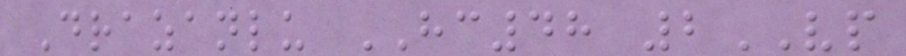Drazanlu HC48 2VP
